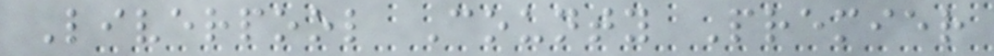Liverpool County Premier
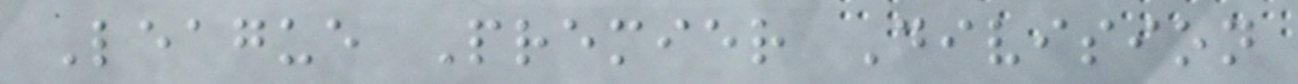League Premier Division
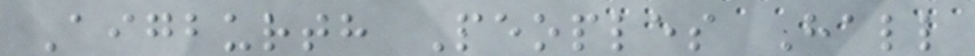Aigburth Peoples Hall
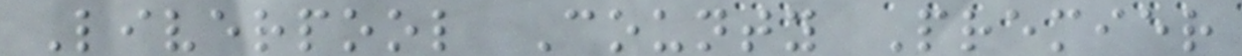Liverpool County Premier
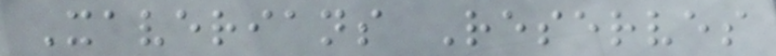Xaverians Reserves
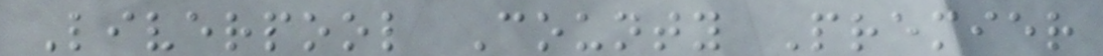Liverpool County Premier
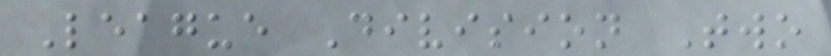League Division Two
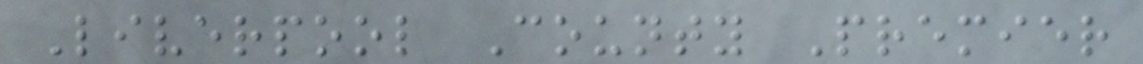Liverpool County Premier
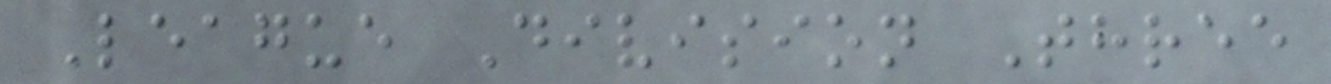League Division Three
